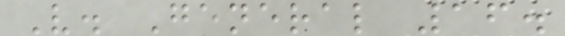V. General 16.
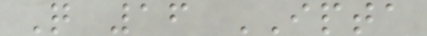Q 16 IPTA
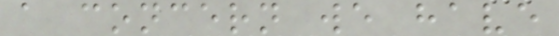a concern we have
